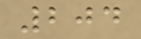204
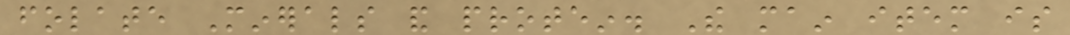folate Minerals and protein. The main item is
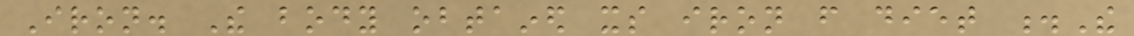Iron. The body obtained its iron from diet .The
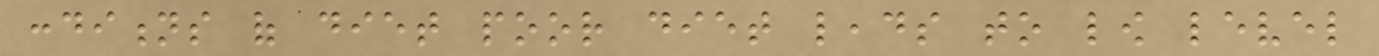conditions of diet poor diet leads to low level
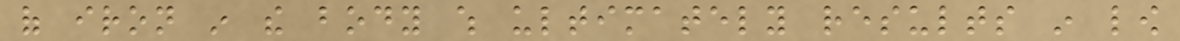of iron in the body which ultimately results in low
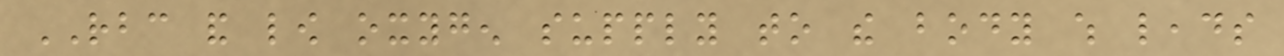RBC and low oxygen supply to the body which leads
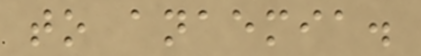to anaemia.
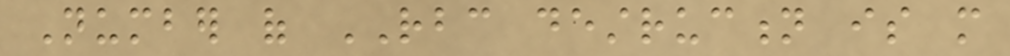Number of RBC destruction is more
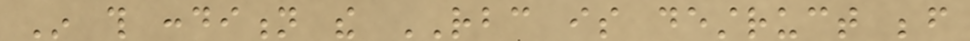In this condition the RBC is destruct before
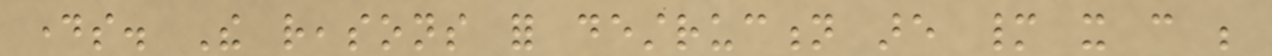days. The reasons for destruction are many it can be
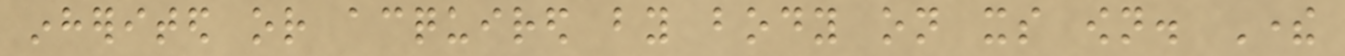inherited or acquired by body on its own. There
